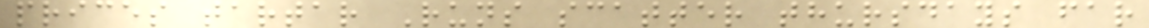prices tartar Runs scatter thursdays far
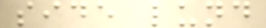side lund
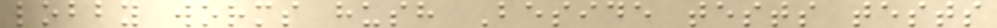lobby worms hush Beside tests tests
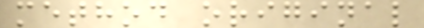method original
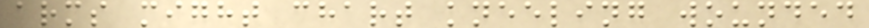arms might chart kneeling wounded
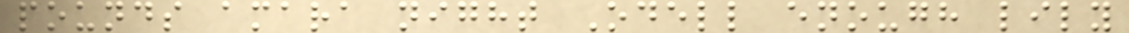pounds amara night Odell enough lily
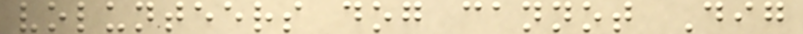volunteers dog cannot Dig
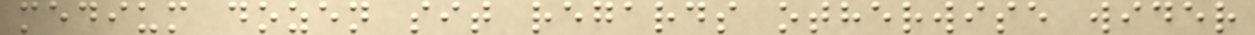medium dozen sit regards otherwise wider
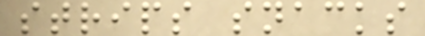strips snacks
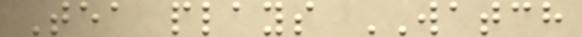Tea plays WATCH
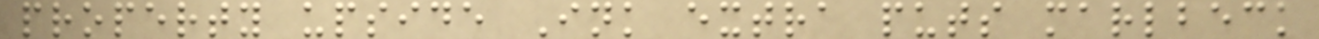property upside Ink extra puts marlbeck
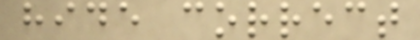hide correct
